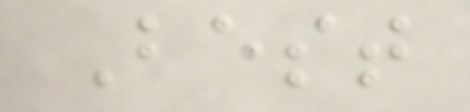Best
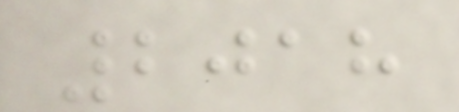2018
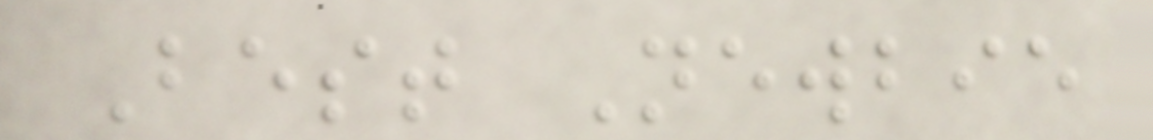Best Newbie
